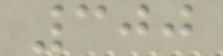300
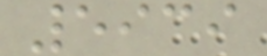5939
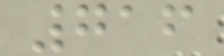716
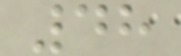48
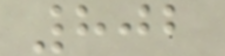802
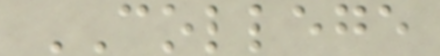COLLEGE
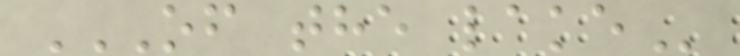OF THE LAKE
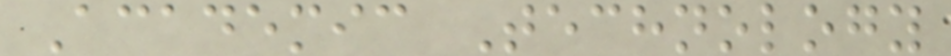Academic Technology
